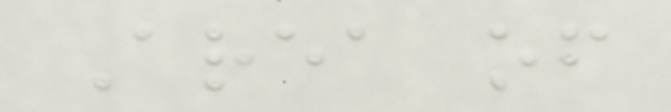Area of
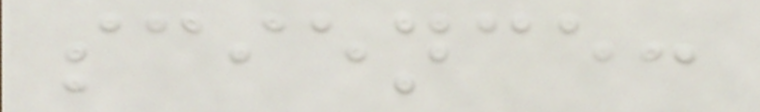science:
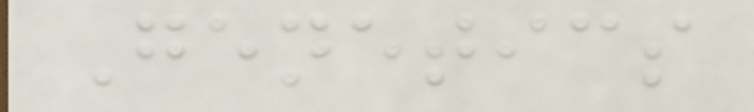Genetics
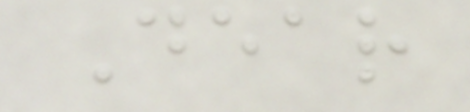Dear
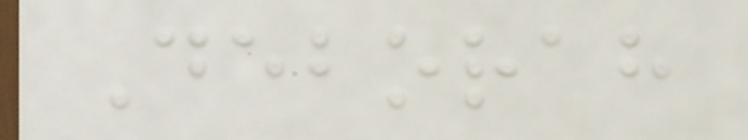Deborah
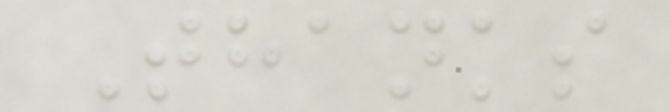Thanks
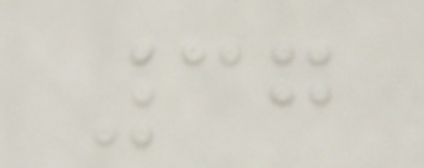37
